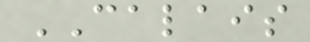CALAIS
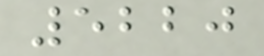5220
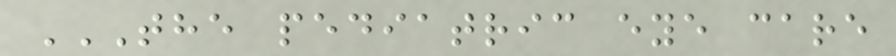THE PEDIATRIC EYE CARE
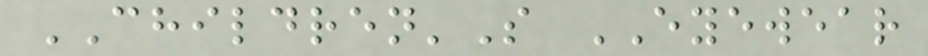CHILDREN'S EYEWEAR
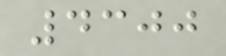4300
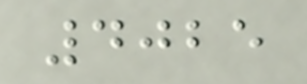4025
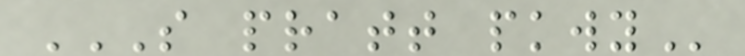S PRATT PKWY
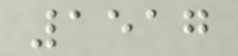1517
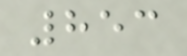853
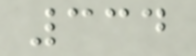334
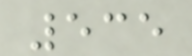535
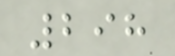298
